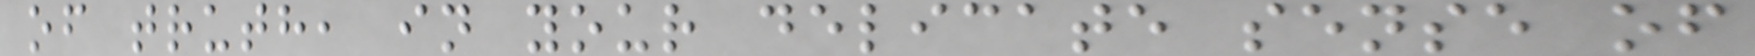of truth, in your delicate sense of
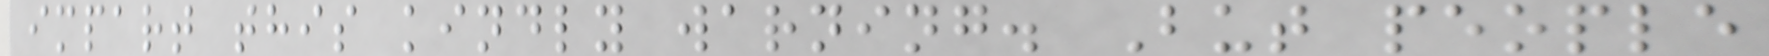impart this kindly warning. But people
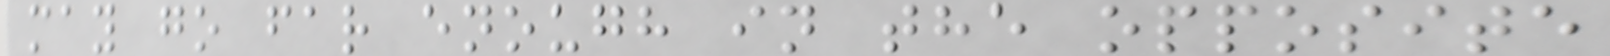may go far enough in the opposite
